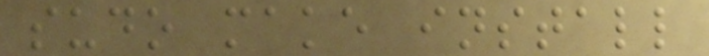sudo make install
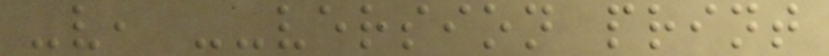-v, --version print
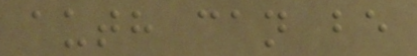auth can be
